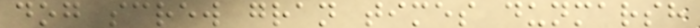dog screw gran times dunmarsh
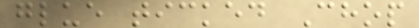glue ticked Chop
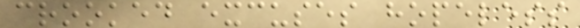crooked excuses hopeless
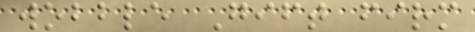wobble Gift firm
